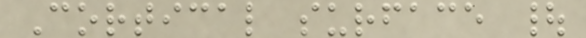Cortical surface |
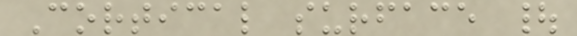Cortical surface |
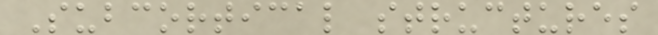Subcortical structures
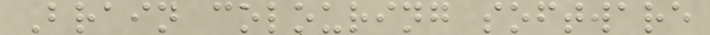Brain colouring software
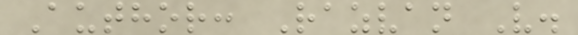Author: Razvan V.
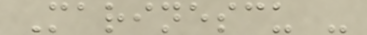Marinescu -
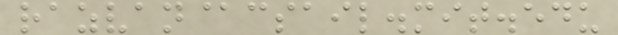razvan@csail.mit.edu
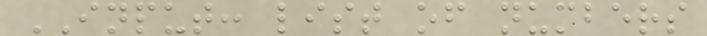INPUT: list of numbers
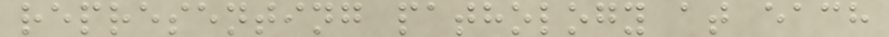representing pathology at each
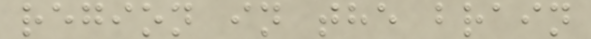region in the brain
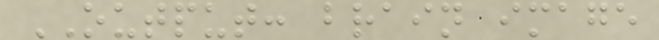OUTPUT: brain image
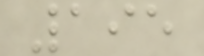195
